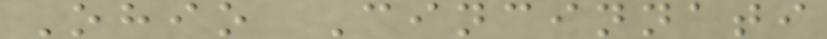Ohio Cincinnati
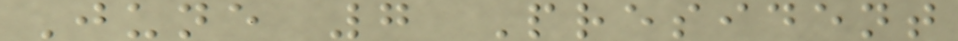June 7 President
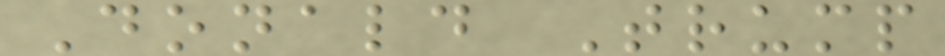Donald Trump
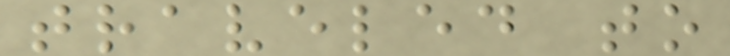traveled to
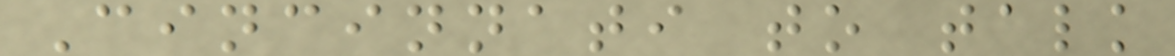Cincinnati to talk
